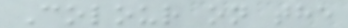Colour on the
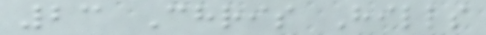23 Chris Hills
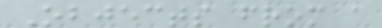Objects from a
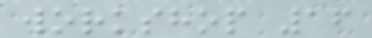workshop 16
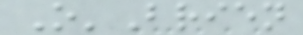O'Brien
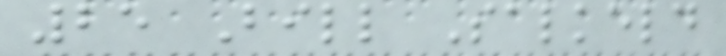25 Bill Salkeld
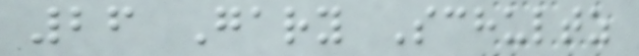26 Gary Schultz
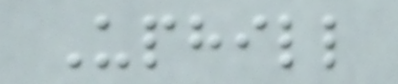Uphill
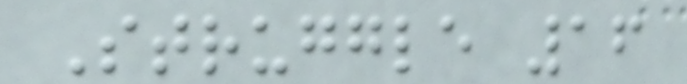Struggle 16
